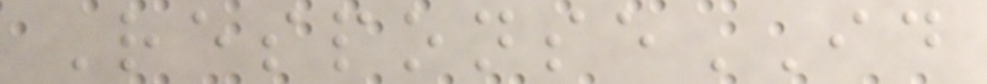ResponseID
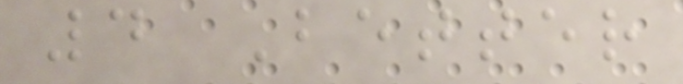4 Better
